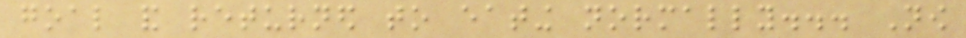goal and returned to eating normally... Now
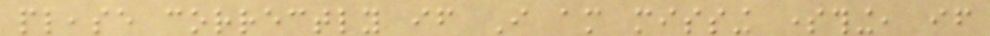please correctly if I am missing something, if
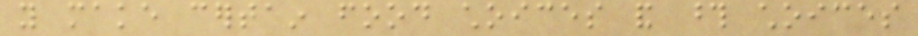you make certain food choices and those choices
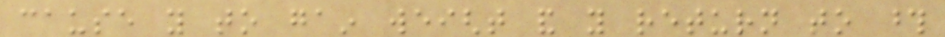cause you to gain weight and you return to those
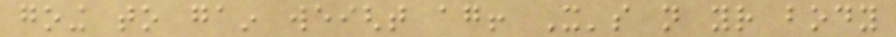going to gain weight again! It's not your body
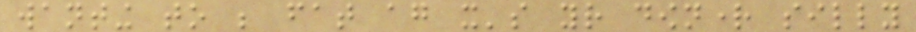wanting to be fat again it's your downright silly
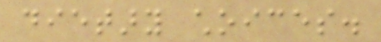dietary choices.
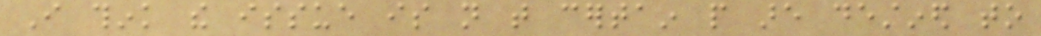I think the issue is not that certain people are destined to
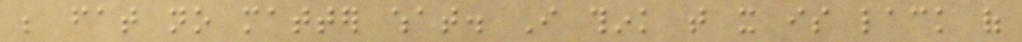be fat no matter what. I think that it is lack of
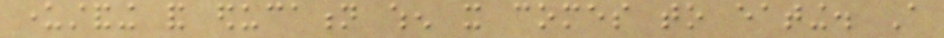understanding and education when it comes to eating. A
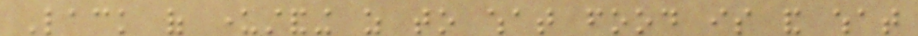Lack of understanding as to what food is and what
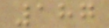187
